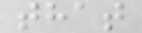that
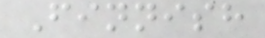Finnish
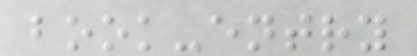book-entry
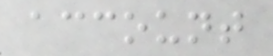account
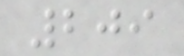209
